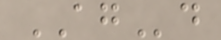AGd
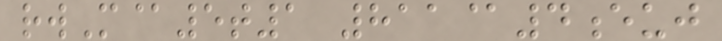rwM@5t1 811@4euj
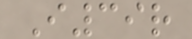I39r
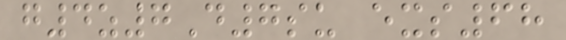g4z7D7su exs68
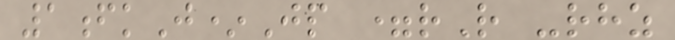1fkJ*Jp =rR -rhz
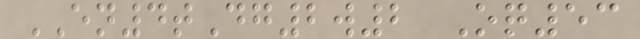EN4tDg2w2 Oq53
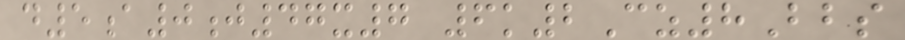d5a0j47x7 6k2Cz8Bbs
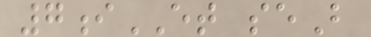7iET seB
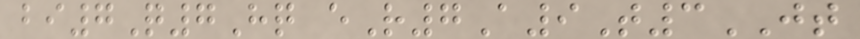bi7Q7Hq eR7A9T3JT
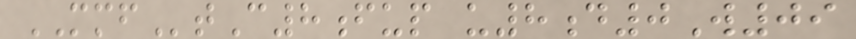MMFtC8fup u8d0W09
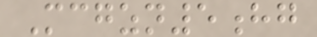Mcgzn5hg
